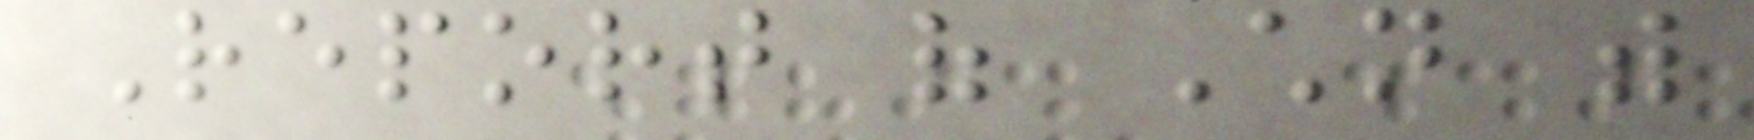Report of Children with
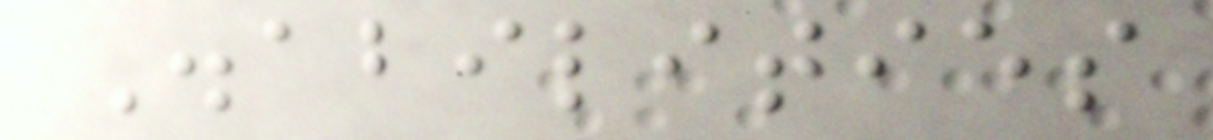Disabilities
